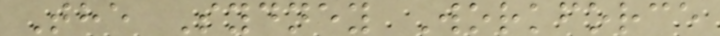The Sydney Workforce
